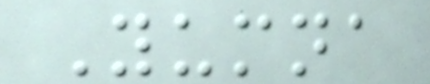Yumna
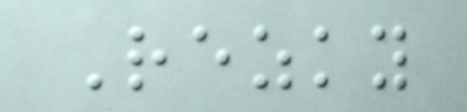Rezky
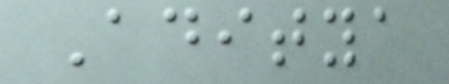Aditya
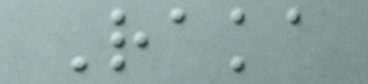Raka
